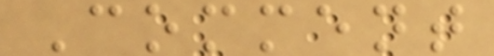Comment
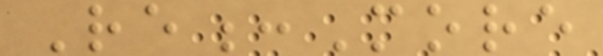Re:More
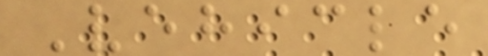Vehicle
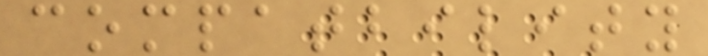compatbility
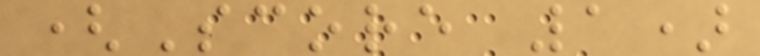(Score 1)
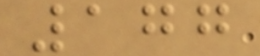177
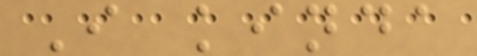I kinda
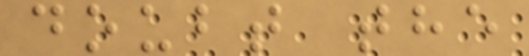doubt the
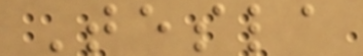Tesla
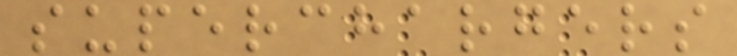superchargers
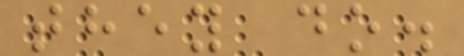they do.
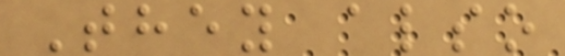They also
